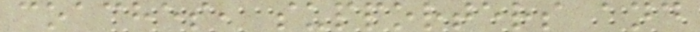coaches, supporters and
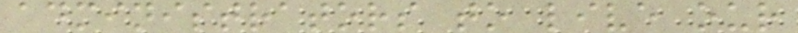administrators to live our
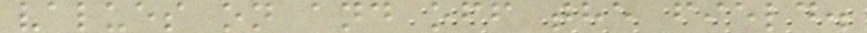values on and off the field.
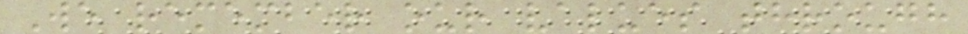We remember our values through
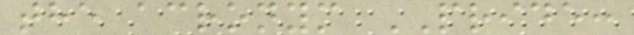the acronym PRIDE:
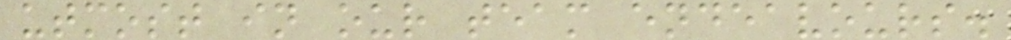utmost in our team endeavours.
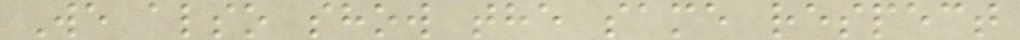We also show the same respect
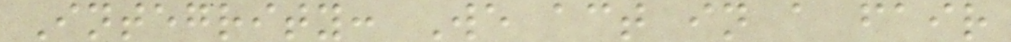Integrity: We act in a fair
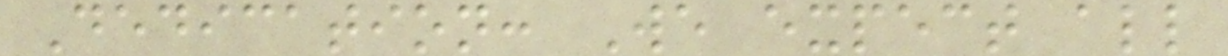Dedication: We expect all
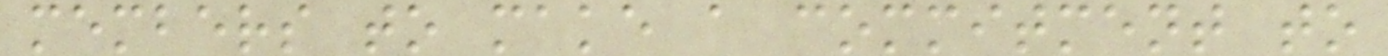members to make a commitment to
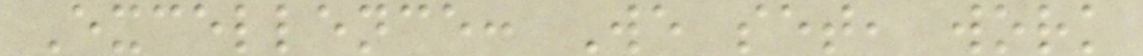Excellence: We set, work
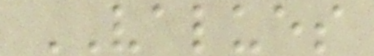VALUES
